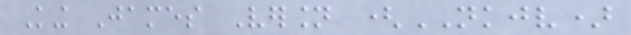King James Version (NKJV)
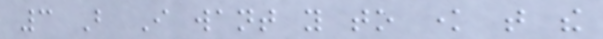3 But I want you to know that the
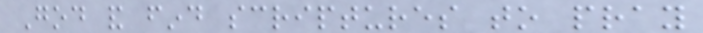God and find scriptures to pray
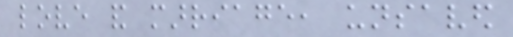love and marriage, unsaved
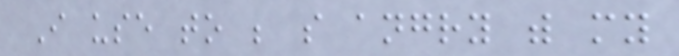I use to be so angry with my
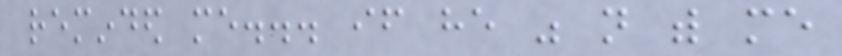reminded me... if he was not with me
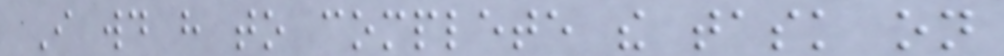I would have to complete the task on
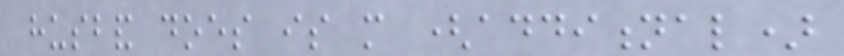husband does is more (additional)
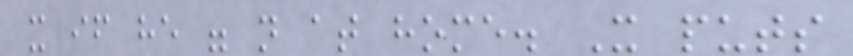it if he were not at home. It puts
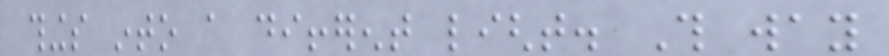things into a different light. This way
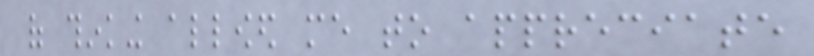of thinking allowed me to appreciate
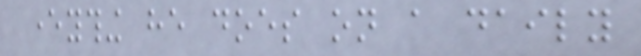everything he does on a daily
